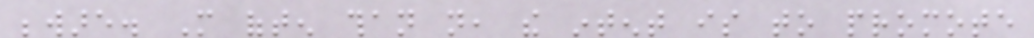beware. More often than not, the intent is to promote
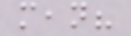mean?
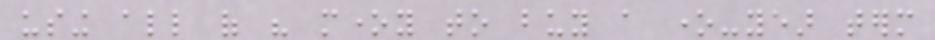using all of his money to buy a one-year term
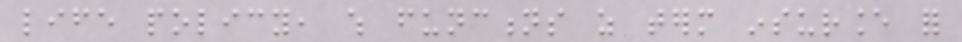life policy, which functions as term insurance for
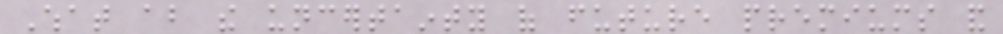What about the uncertainty of future premiums and
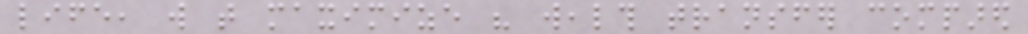life, will that maximize his wealth transfer compared
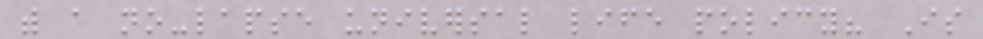with a no-lapse universal life policy? Is
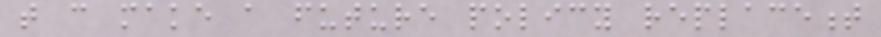that can make a future policy replacement
